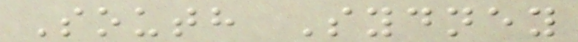South Sydney
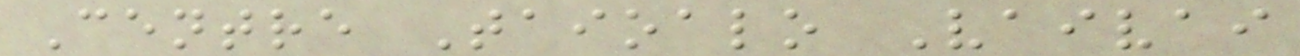Centre Taioalo Vaivai
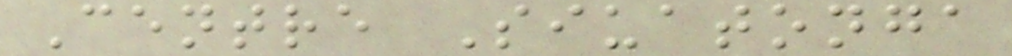Centre Siuatonga
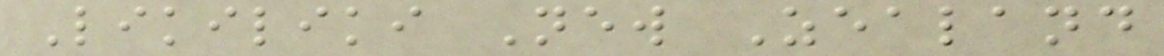Likiliki New Zealand
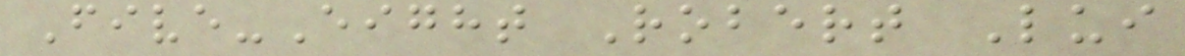Five-Eight Robert Lui
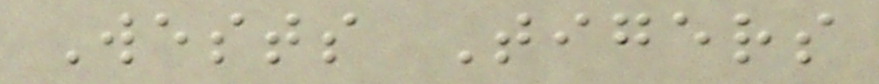Wests Tigers
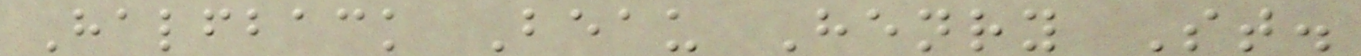Halfback Beau Henry St.
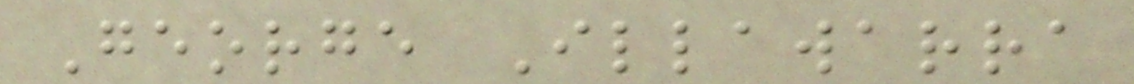George Illawarra
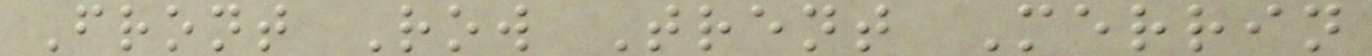Front Row Trent Merrin
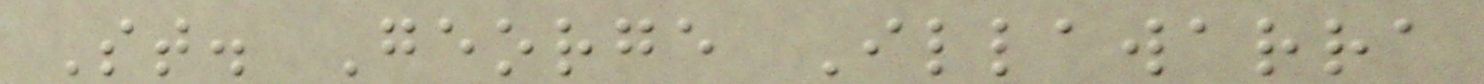St. George Illawarra
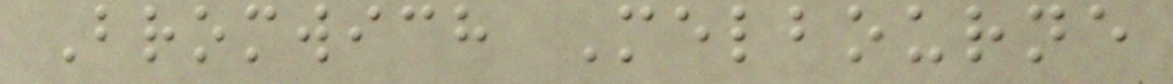Bromwich Melbourne
